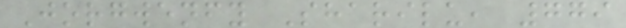Jorgwenfy Sharilu, 779
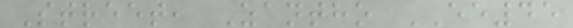Street, Zantho EE45
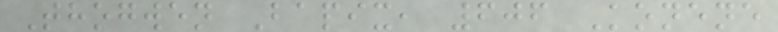Thogwen Bapix, 606 Konene
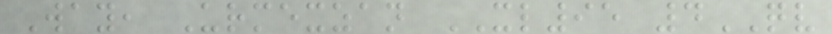Way, Urmexzan XL95 4QV
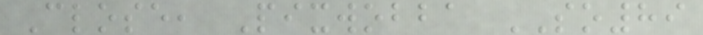Close, Pixwobba SO89
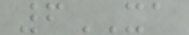6XA
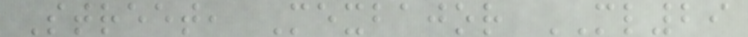Street, Mexbajor ML29
